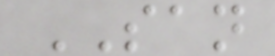SAN
